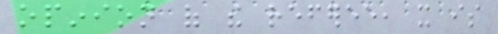opinion of the referee, it is
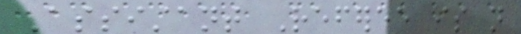Assistant Referee is not
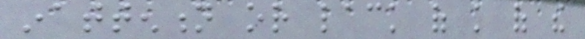inattention or lack of knowledge of the
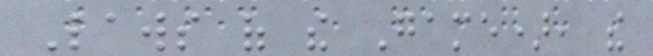Laws of the Game), the
